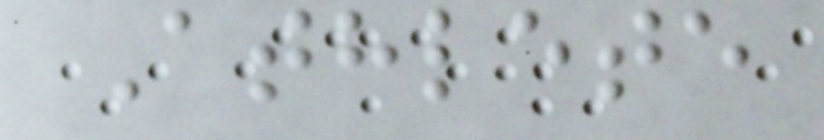Athlete
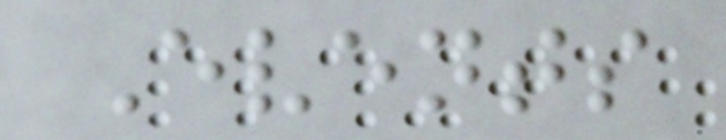Events
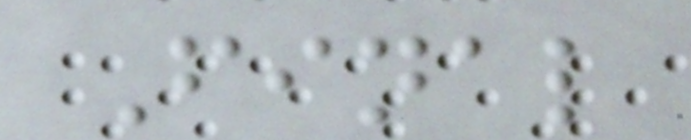Final
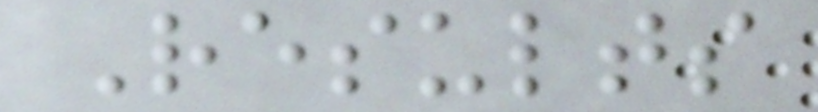Results
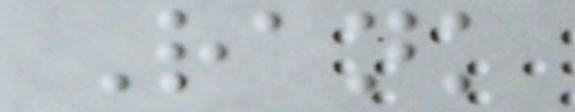Rank
